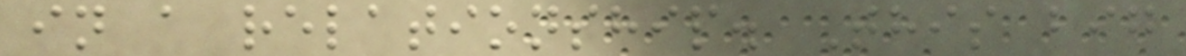in a relationship. This big
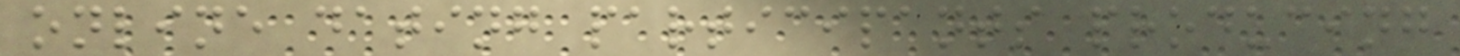online dating participants producing
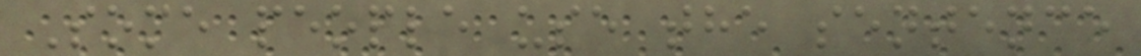Some people use the sentence
